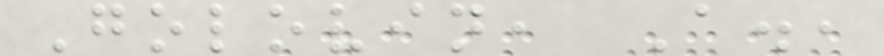Golovin, A.,
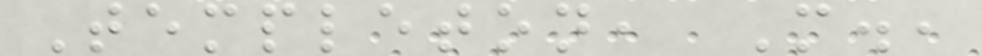Templeton, M.,
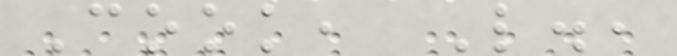Cook, L.,
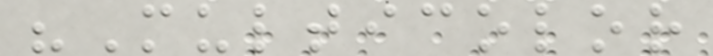"Multicolor
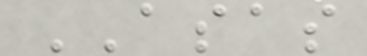ASAS
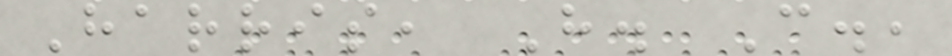Harris, H. C.,
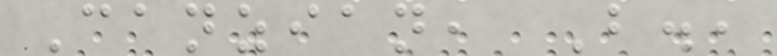Canzian, B.,
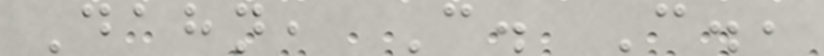Dahn, C. C.,
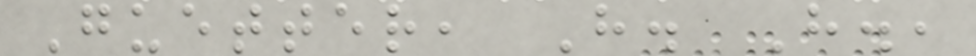Guetter, H. H.,
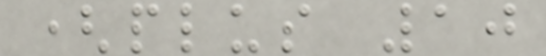(plus 10
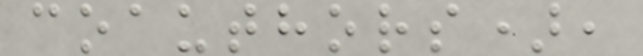coauthors),
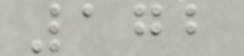172
